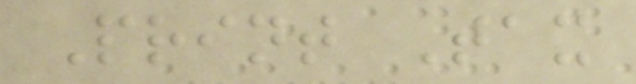Print Tax
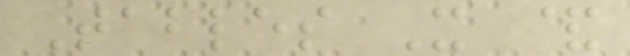Tables X &
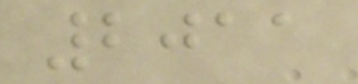2011
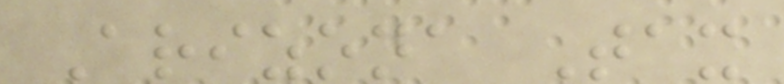Arizona Tax
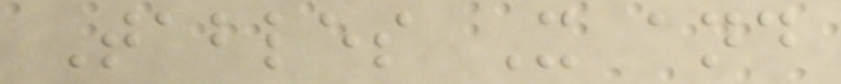Tables X and
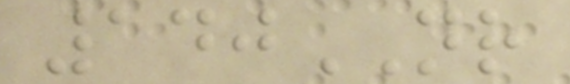140NR
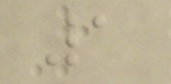1
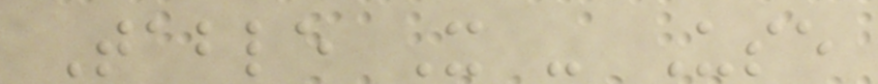Table X - Use
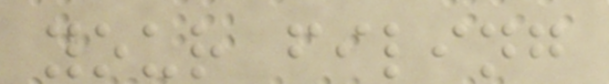your filing
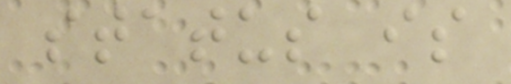status is
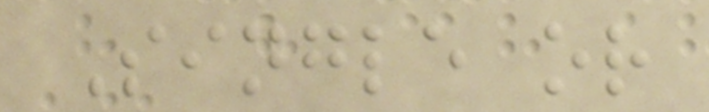Single or
